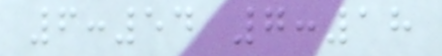6:54 7:18
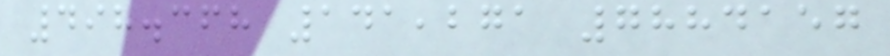498.368 141,271 7884157
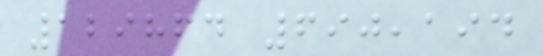129864 690,194
